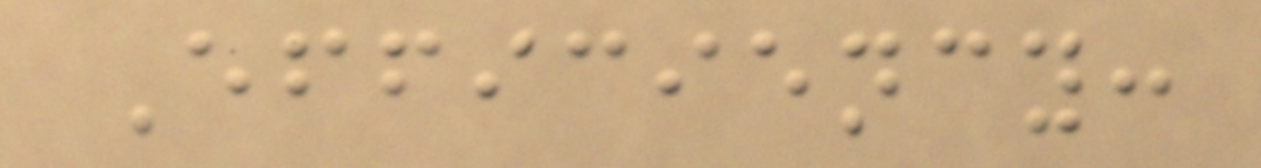Efficiency:
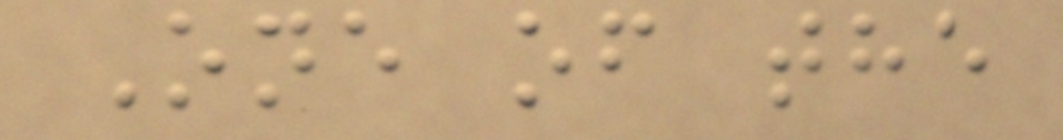One of the
